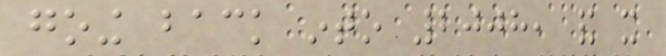going back into 2008, and it
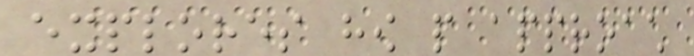explores how people approach
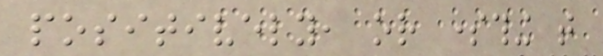positively, or something that
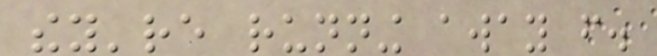they're running away from.
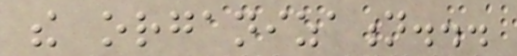the organization...
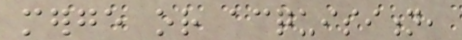merge or acquisition,
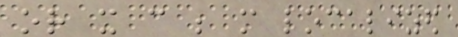or it can be more localized
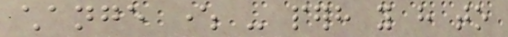change where - perhaps you have to
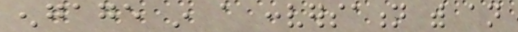engage in a conversation with an
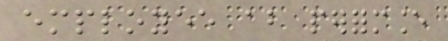employee about performance
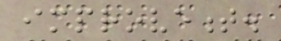improvement.
